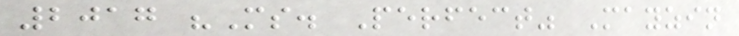2017 "Ms. Perfect" Mayzin
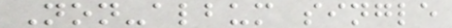Non-album single
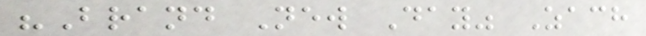"Brand New Day" Zach
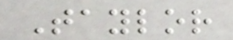Taylor
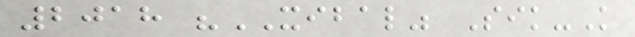2018 "XIBAL" Sik-K
